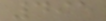495
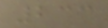233
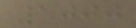1000
